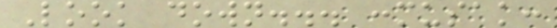Look down... :musak:
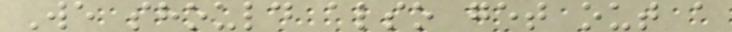We should also get out a
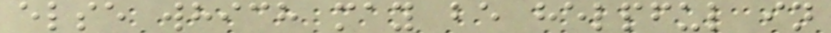else which may be helpful in
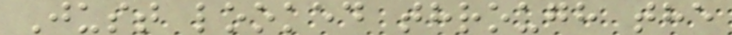Just looked through the
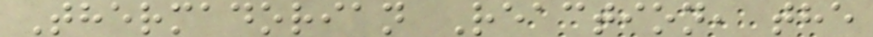Thermadorian Reaction, the
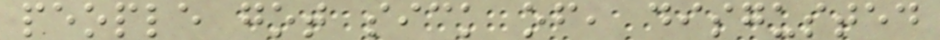people got sick of, disgusted
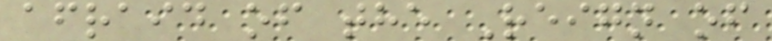afraid of the Reign of
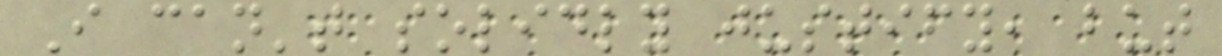I can't solidly justify, but
